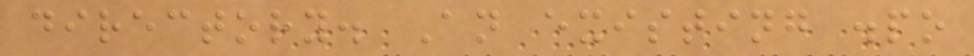directory. An existing .po
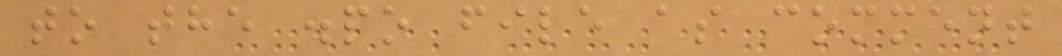to the .po file as comment
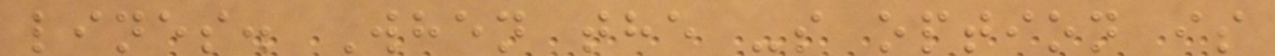lines. When the -s option is
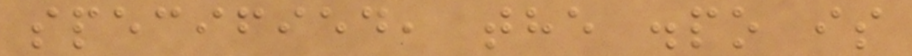specified, the .po is
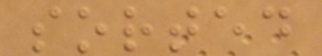sorted
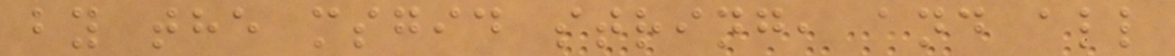by the msgid string, and all
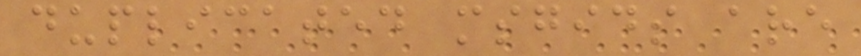duplicated msgids are
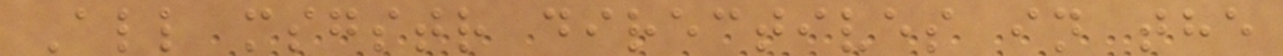All msgstr directives in the
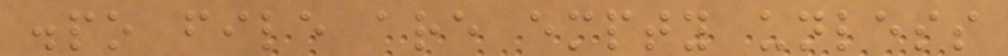.po file are empty unless
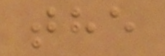the
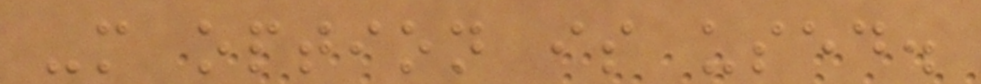-m option is used.
